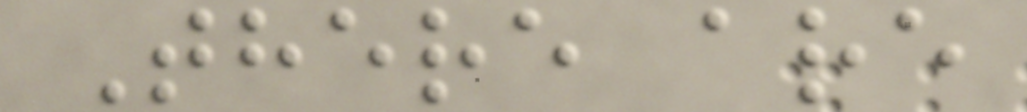There are
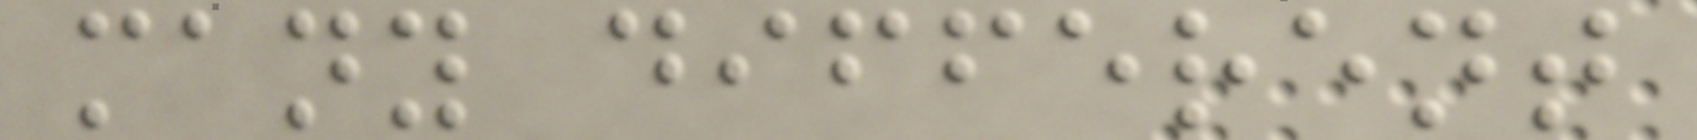many different
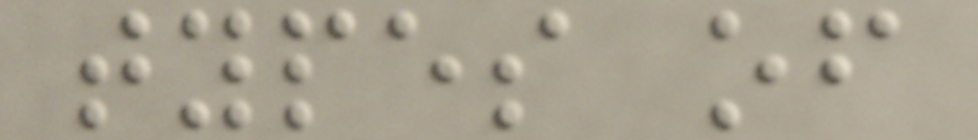types of
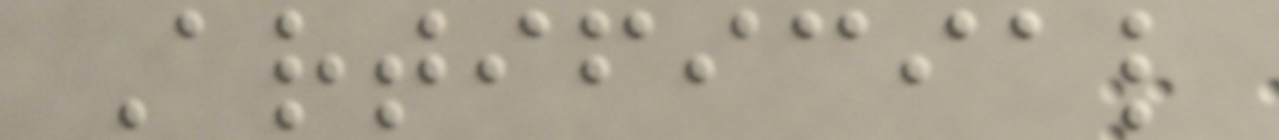Artificial
